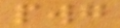pwg
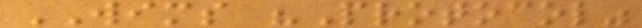WIMS "Protocol"
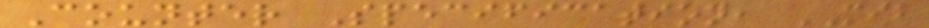Counter Specification, MIB
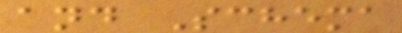and Schema
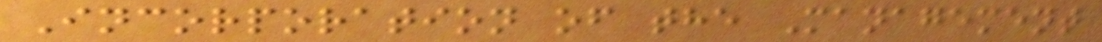Incorporation of the Management
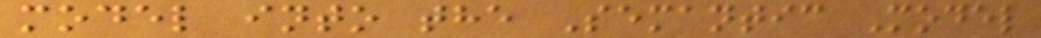model into the Semantic Model
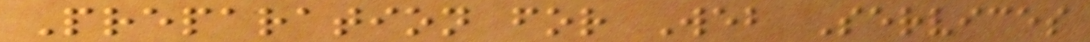Preparation for Web Services
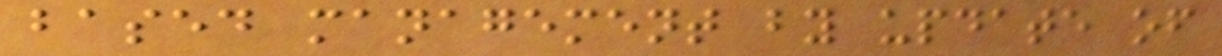based management by update of
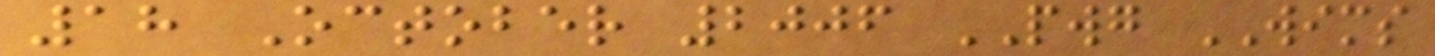18 October 2006 PWG WIMS
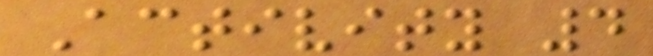Activity 4
